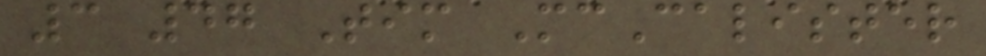3 47 Tim McCalister
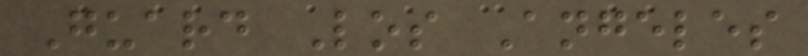Guard Los Angeles
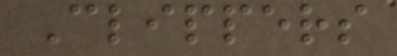Clippers
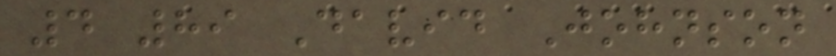4 89 David Johnson
